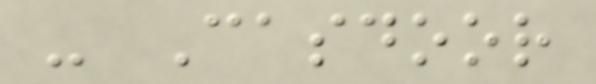- Casdoor
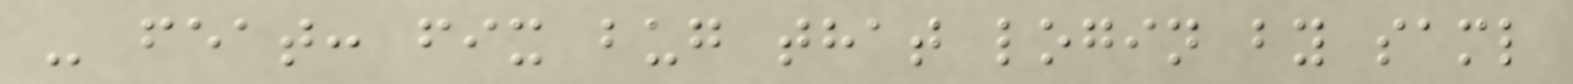- feat: fix bug that login by saml
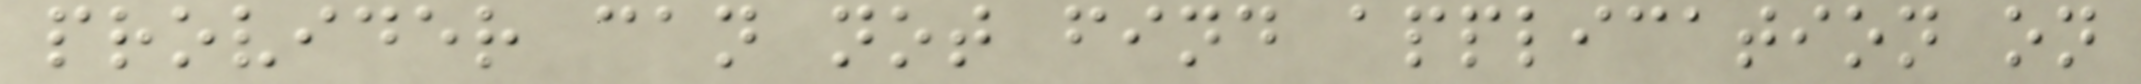provider can not find application on
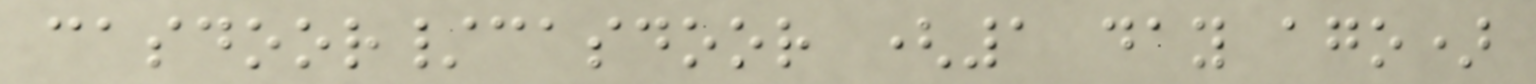casdoor/casdoor (1 day ago)
